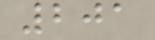201
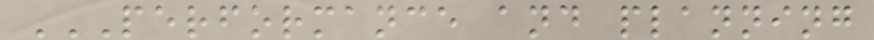PERFORMANCE AND PLANNING
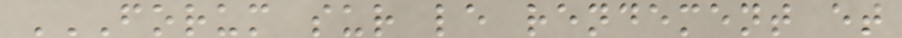FORUM SUR LE RENDEMENT ET
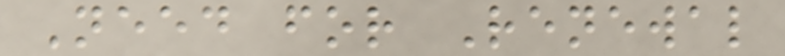Need for Renewal
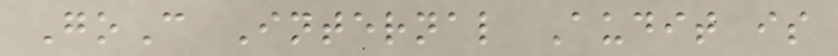GoC Internal Audit is
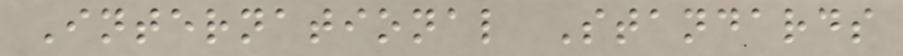International Standards
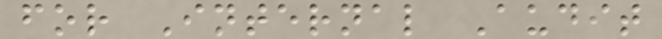for Internal Audit
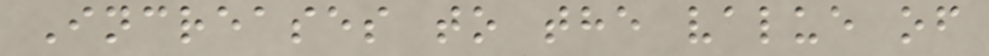Increases to the value of
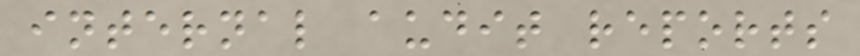internal audit reports
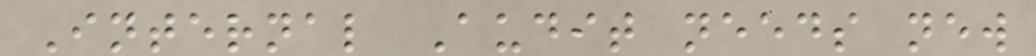Internal Audit needs new
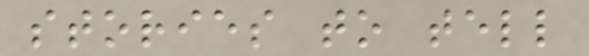stories to tell
